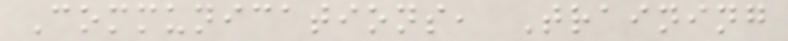Communications, Training
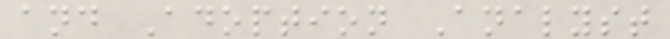and Adoption Analyst
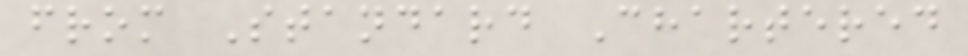from Standard Chartered
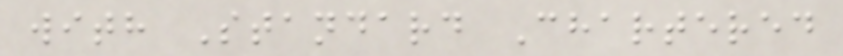with Standard Chartered
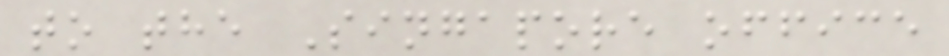to the Singapore office
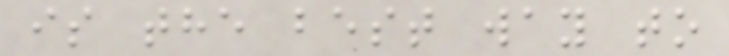is the best way to
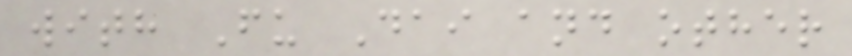with Fu Dai and other
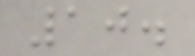10.
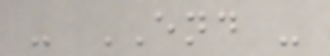- END -
